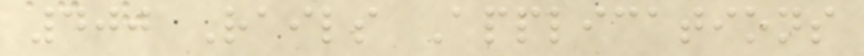400 Rails Applications
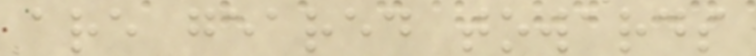are geared towards
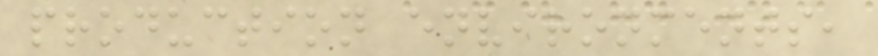production environments,
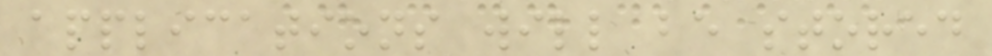applications will be stored
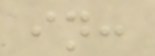in:
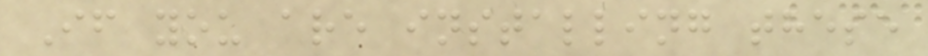If you are installing these
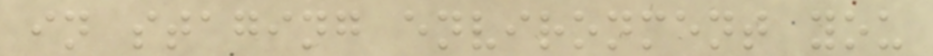in staging environment you
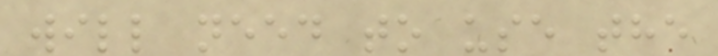will need to use the
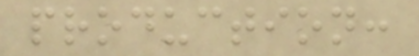production:
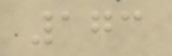173
